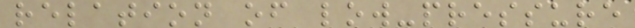relation of low-pressure
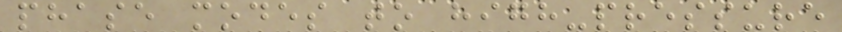phase modes to high-pressure
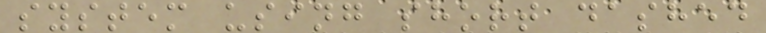system using short dashed
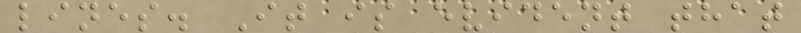lines. It is evident that
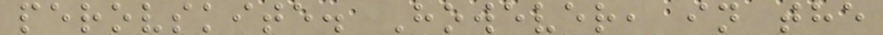perovskite. However, in the
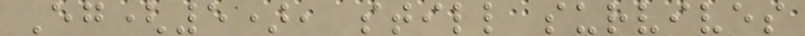Eg(5), still survives
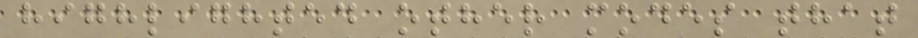highlighted other modes that
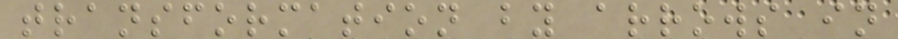transformation by arrows in
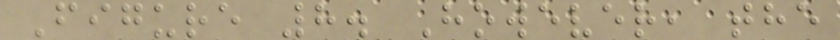Figure 8. However, the
